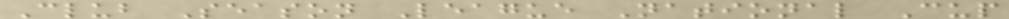Club Season League National Cup
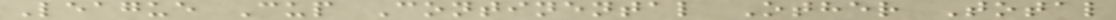League Cup Continental Other Total
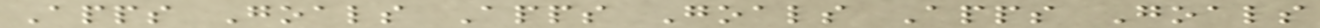Apps Goals Apps Goals Apps Goals
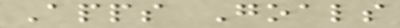Apps Goals
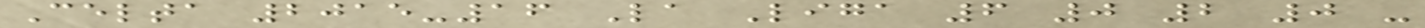Celta 2015-16 La Liga 6 0 2 0 -
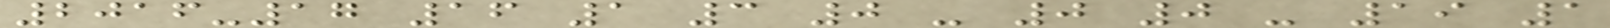2016-17 16 1 3 0 - 0 0 - 19 1
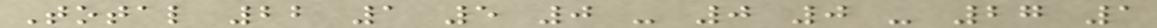Total 22 1 5 0 - 0 0 - 27 1
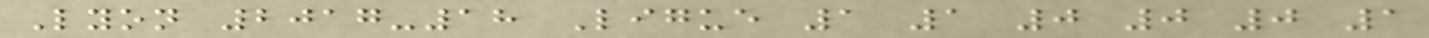Lyon 2017-18 Ligue 1 1 0 0 0 1
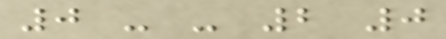0 - - 2 0
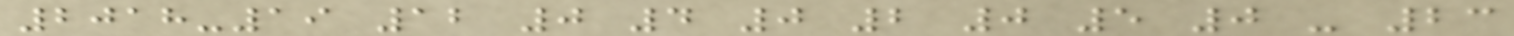2018-19 12 0 4 0 2 0 5 0 - 23
